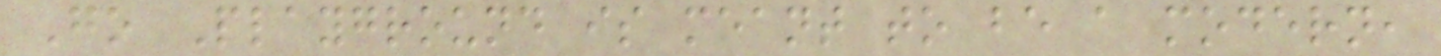Go Playground is meant to be a modern,
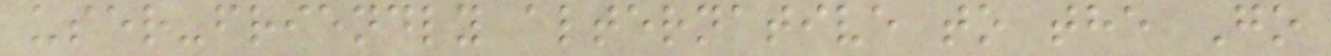user-friendly alternative to the Go
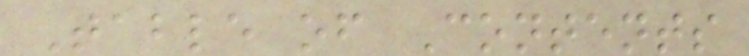Table of Contents
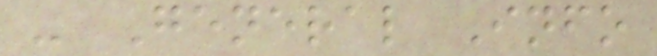- General Info
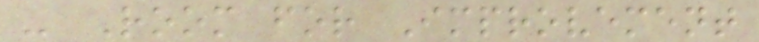- Room for Improvement
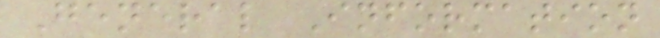General Information
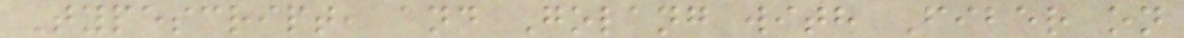Typescript, and Golang with Fiber on
